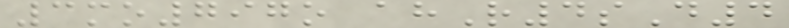3mo797o ahR4sD4
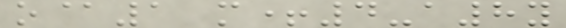o@1 m+4-a8y
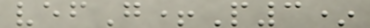vefG+P3*
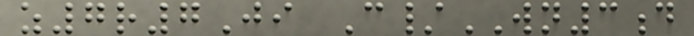z7r7Ji C/WN3d
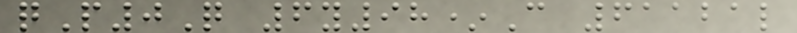qP0Q 6y98*C 61121l
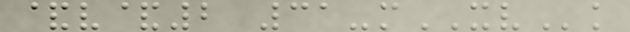&v&2 31-mXVk
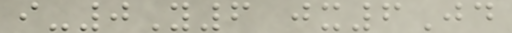i-0Y6 jx6Jd
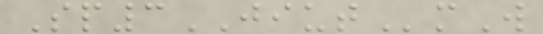Sp3JIUTmW
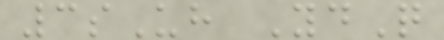3sUh YdQ
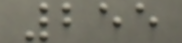255
